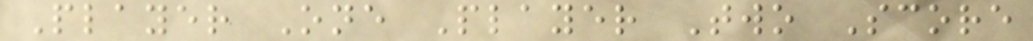Player One Player Two Score
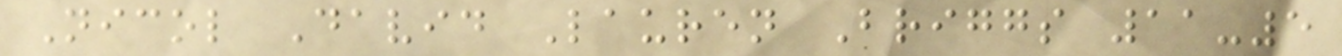Nicol David Lauren Briggs 11-5
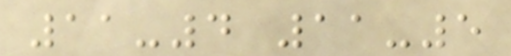11-4 11-5
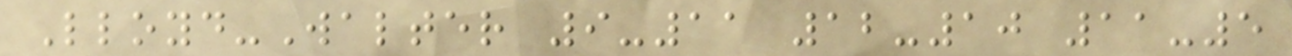Lloyd-Walter 9-11 12-10 11-5
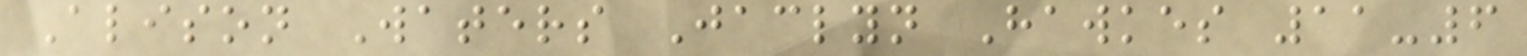Alison Waters Jaclyn Hawkes 11-6
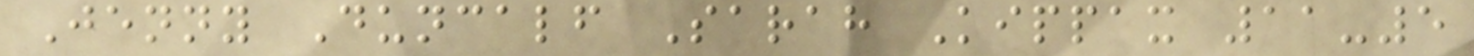Jenny Duncalf Sarah Kippax 11-5
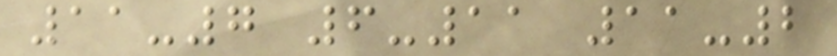11-7 6-11 11-2
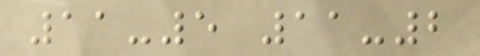11-5 11-2
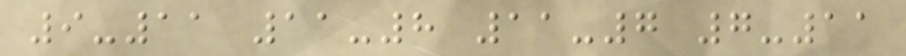9-11 11-8 11-7 7-11
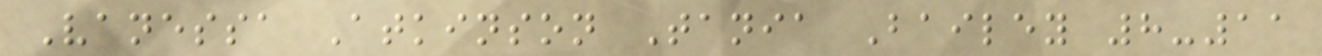Vanessa Atkinson Tania Bailey 8-11
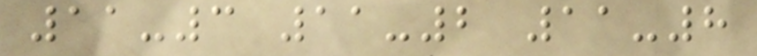11-3 11-2 11-8
